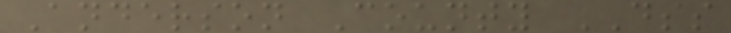Anderson County DSS
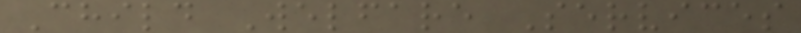Child Welfare Services
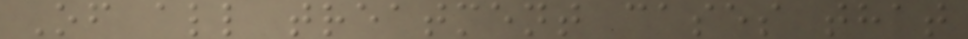Of all treatment cases that
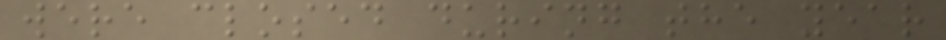were closed during the year
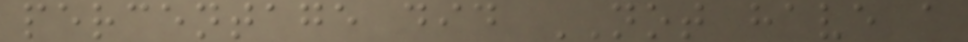percentage did NOT have a
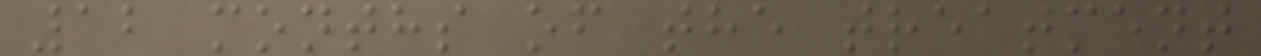12 months of the treatment
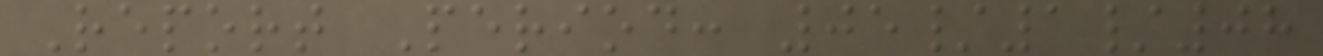Report Period: 05/1/08
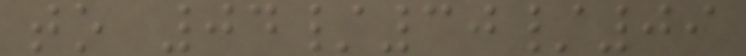to 04/30/09
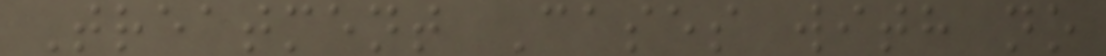Treatment Cases with no
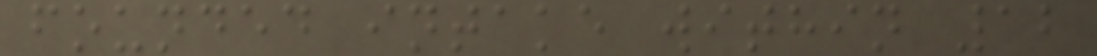founded intake within 12
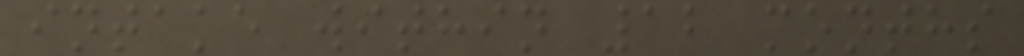intake within 12 months
